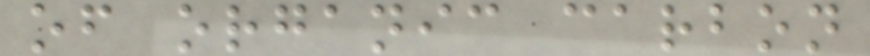of organic carbon
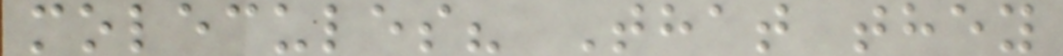molecules? That they
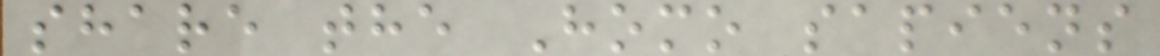share the Homo sapiens
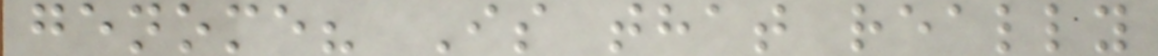genome? Is that really
